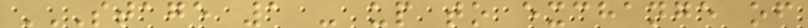STAGE 1 - UP TO EXCHANGE OF
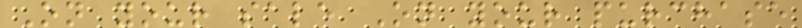On your sale On your purchase
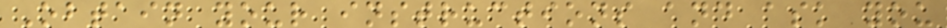Obtain your instructions and ask you
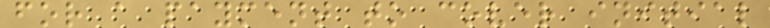for a payment to cover initial
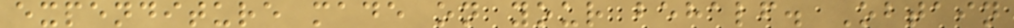expenditure made on your behalf. Obtain
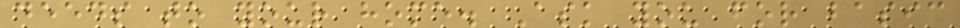deeds to your home. Ask you for basic
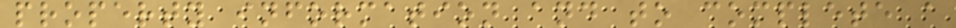property information and to complete a
